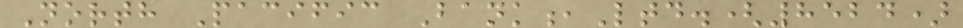North Pacific Bank,Ltd.(8524)
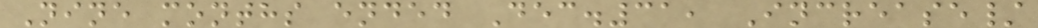Nine months ended Dec.31, Increase/
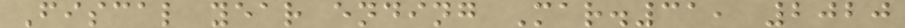Fiscal year ending Mar.31, 2020
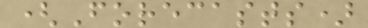(Forecasts)
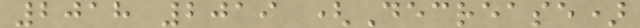2018 2019 (Decrease)
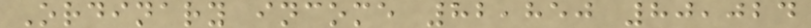Ordinary income 82,850 80,024
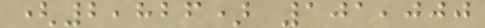(2,826) 101,000
